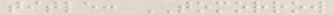title: TOMORROW
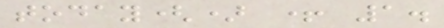today() + 1.
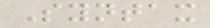Syntax
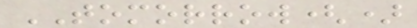TOMORROW()
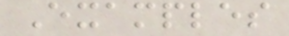Examples
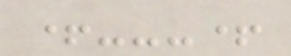+---+
